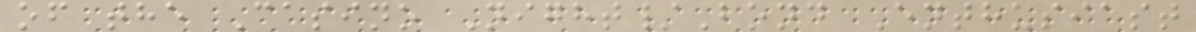of the Casino Night/Bond Enthusiast
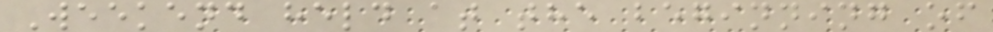Weekend held at the beginning of
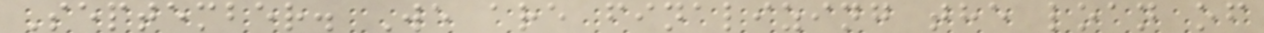September. We are finalizing the loan of
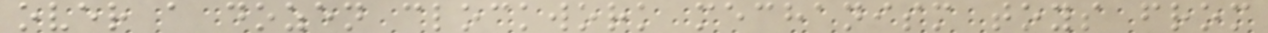over a dozen clockwork mechanism toys from
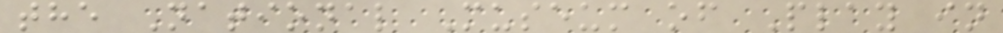the National Museum of Play in
